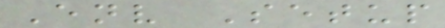Env Setup
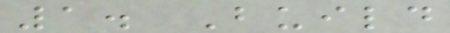1. Build
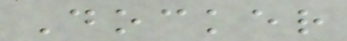Docker
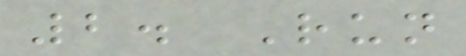2. Run
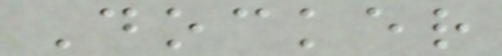Docker
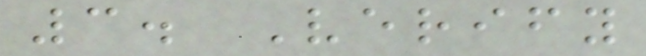3. Verify
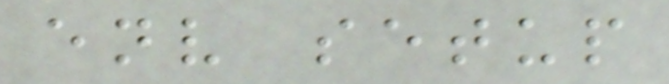env setup
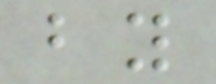by
